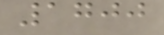1700
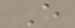E
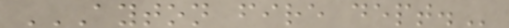AYTON FIRE DEPT.
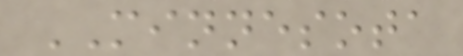MINNESOTA
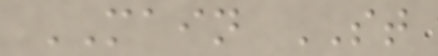MAIN ST
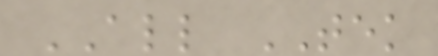ALL TEK
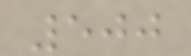500
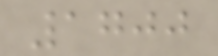1700
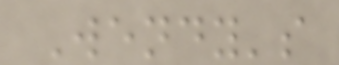Wendy's
